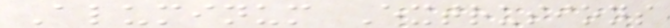Aluminum Extrusions
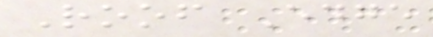Roof Edge
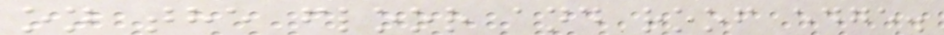on the floor and roof edge.
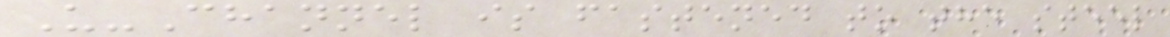U-Channel is fastened to the steel
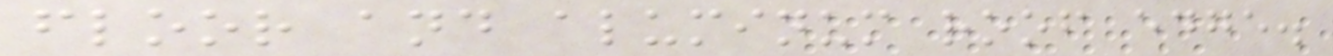floor and aluminum roof edge.
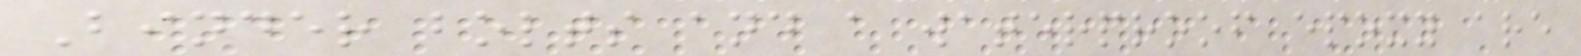Binder bolts and a waterproof epoxy are
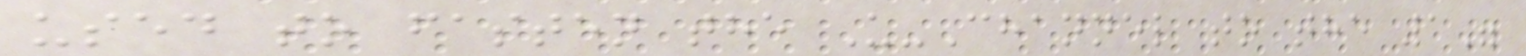used to fasten the U-Channel to the 1"
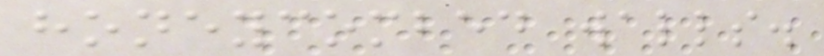honeycombed walls.
